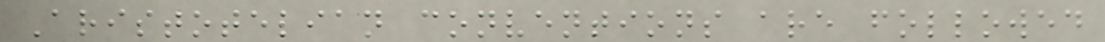Aristotelian conventions are followed
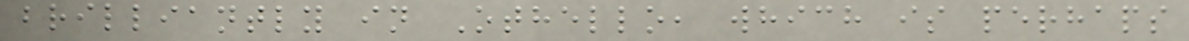brilliantly in Othello, which is perhaps
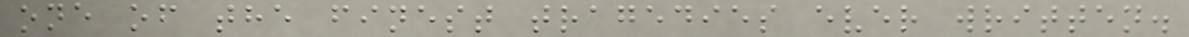one of the finest tragedies ever written.
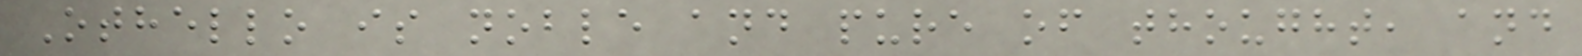Othello is noble and pure of thought, and
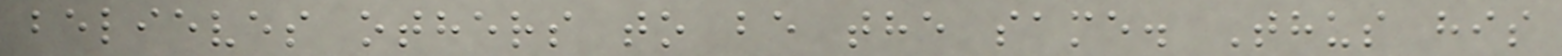believes others to be the same. Thus his
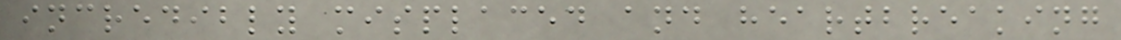incredibly misplaced and heartbreaking
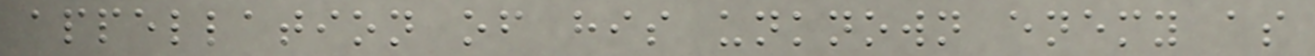appellation of his unknown enemy as
